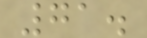71.
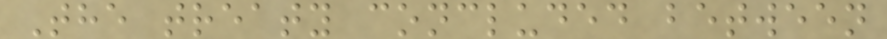The treaty concluded between
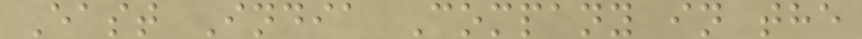East India Company in the
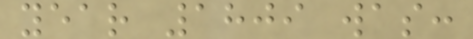year 1809 was:
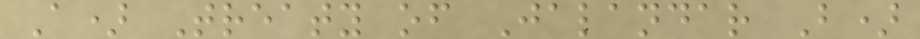A) Treaty of Jalandar B)
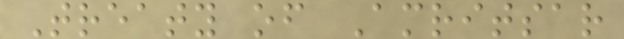Treaty of Amritsar
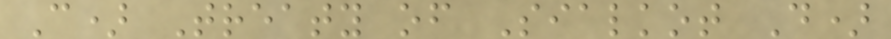C) Treaty of Sialkot D)
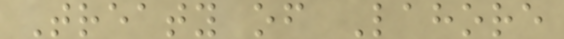Treaty of Lahore
